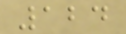124
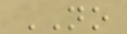NO
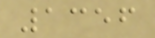1356
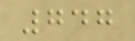747
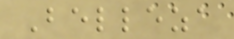Belleza
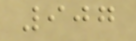907
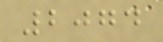2074
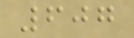607
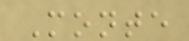Monte
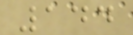144
